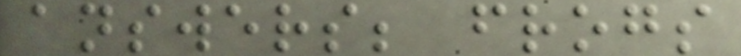answers; frogs
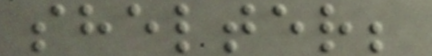shelter;
